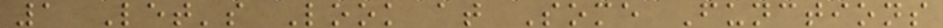1 Let's Look at Some Functions
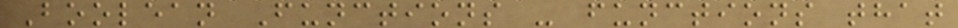Boolean Functions - functions that
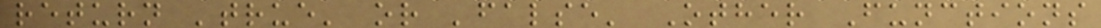return 'true' or 'false' Other Functions
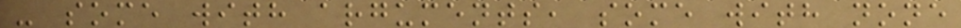- some with arguments, some with none
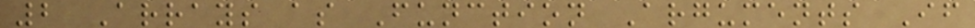2 Arrays as Function Arguments If
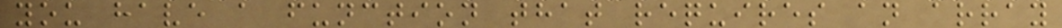you have a function that requires an array
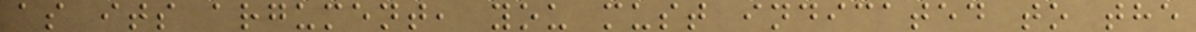as its argument, you must indicated to the
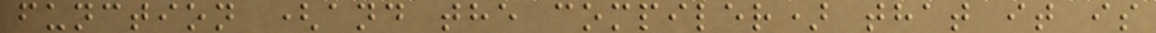function (and the compiler) that it is
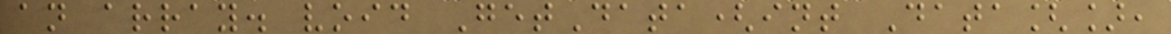an array. void GetData(int Data[],
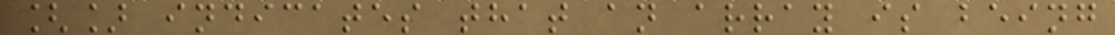[] indicates that an array is being
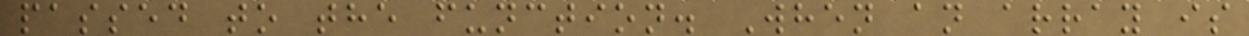passed to the function. When an array is
